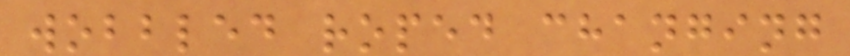wobbled roped changing
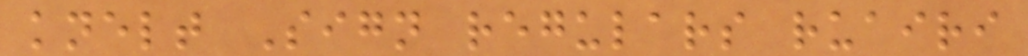knelt Sign regulars ruairi
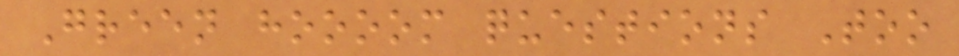Green hoooom questions Too
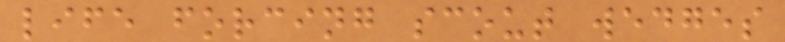life forcing scout wedges
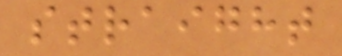straight
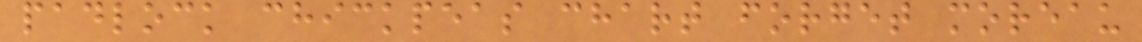padlock chickpeas chart forget moreau
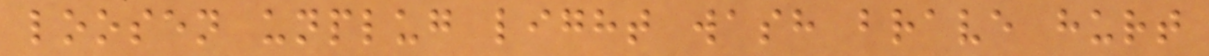loosen unplug light wash brave hurt
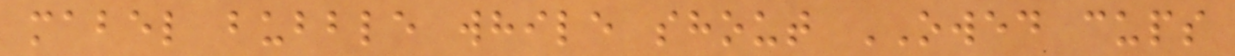mabel bubble while shout OWED cups
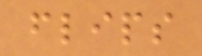flips
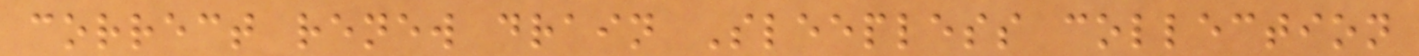correct renew drain Sleepless collection
